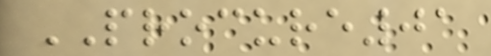PROCURE01
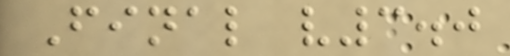Final v3.0
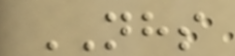NHS
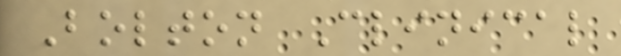Bolton Clinical
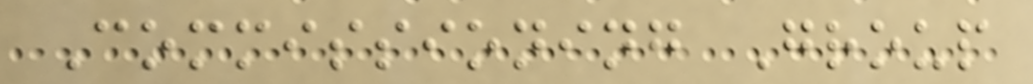Commissioning Group
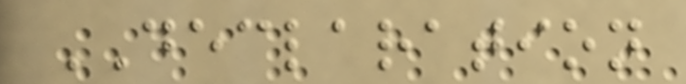DECLARATION
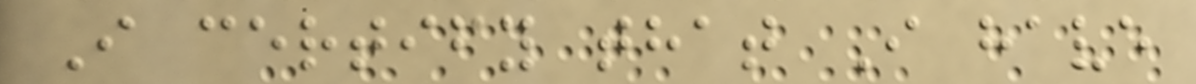I certify that I have
